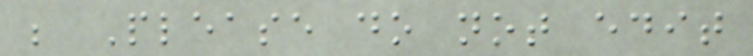; Please do not edit
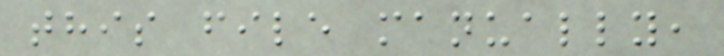this file manually,
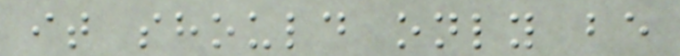it should only be
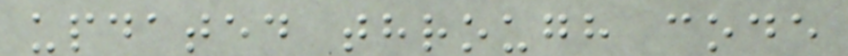updated through code
